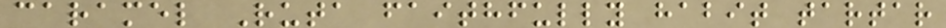caramel Ruta faithfully habit tartar
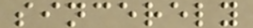sincerely
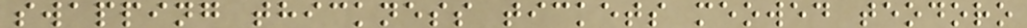swapping thickness tickets meowed teodoro
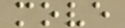move
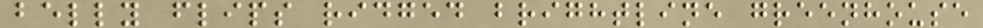belly flips ridged brightline greenhouse
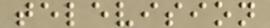television
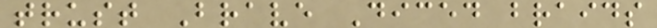trust Brave Diced braids
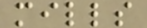mills
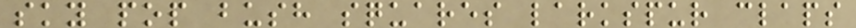sky pop bush squares larkspur claps
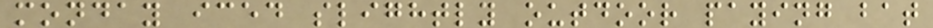monday iced slightly outdoor paying bat
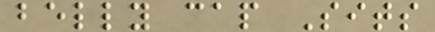belly cap Sits
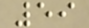59
